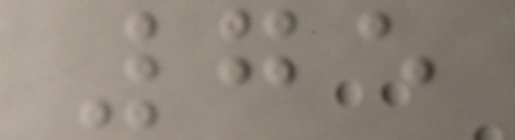75
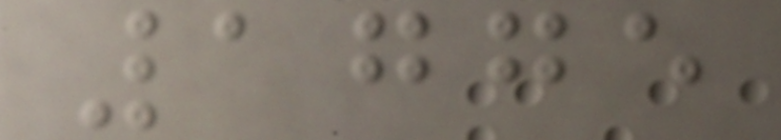1775
